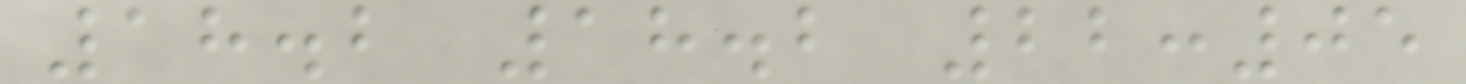18.2 18.2 22:05
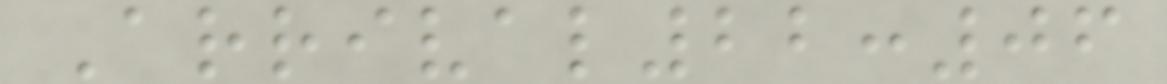Arrival22:06
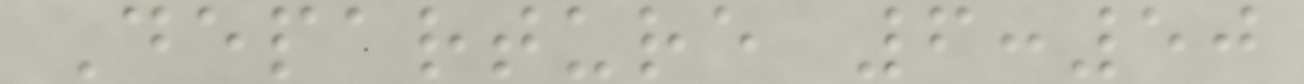Departure 6:50
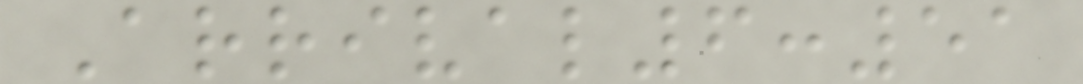Arrival6:51
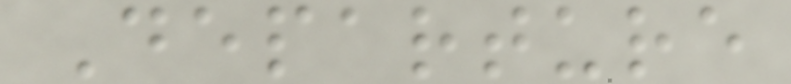Departure
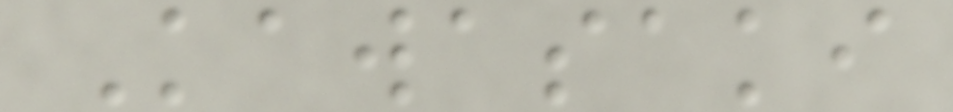Kawasaki
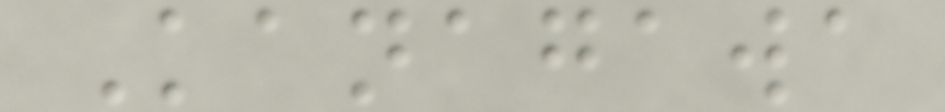Kanagawa
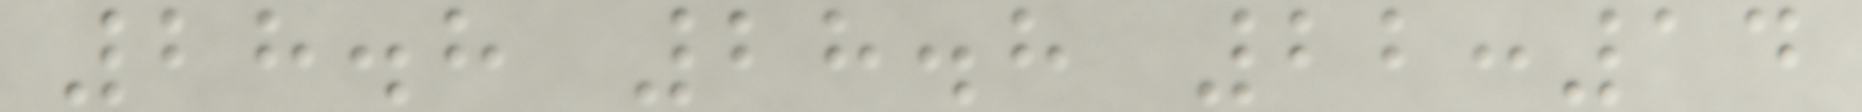28.8 28.8 22:14
